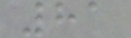81
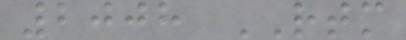2008 RTM
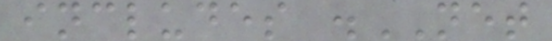includes .NET
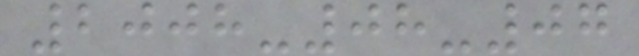2008-08-07
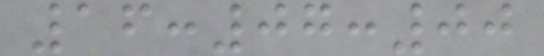16:07:00
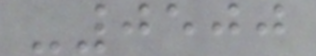-0500
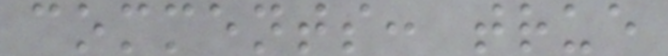comments: true
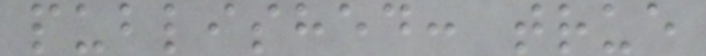published: true
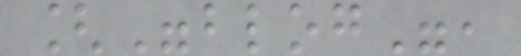["blog",
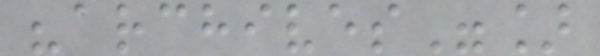"archives"]
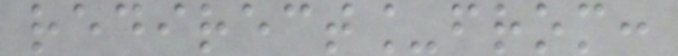redirect_from:
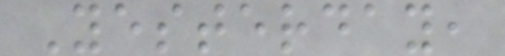Yesterday,
